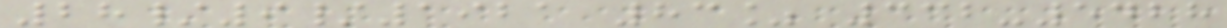28/9/1921 83% 332-5428
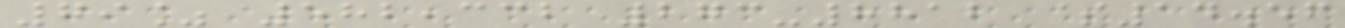79% 582,332 273-8812 $14.56
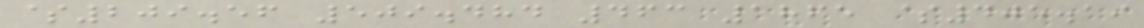$209.56 509.484 463 1865 $405.19
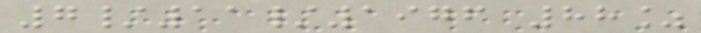7/11/1976 88%
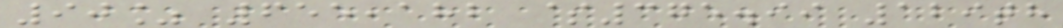90% 655,182 $375.99 129th
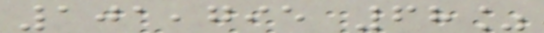101,795 68%
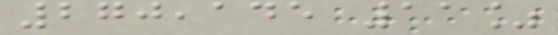270,145 11%
